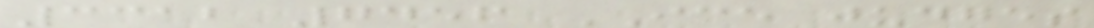3312 7456 ICE judges
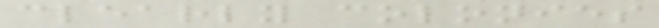clearly colonies
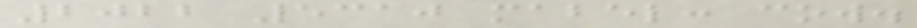2022 5310 mabel: cow.
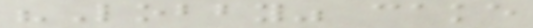"Lobby" cake
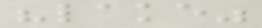"lake"
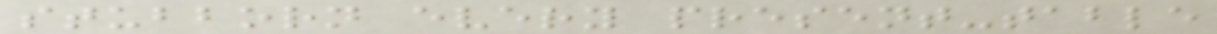stubborn every present-table
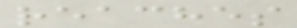reaches
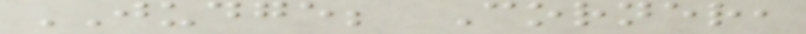JUDGE; Corner,
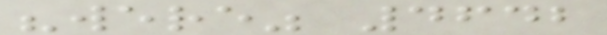"were" 4642
